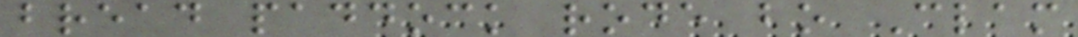bread paddock rode bo Clam
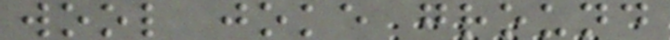wool joke ground
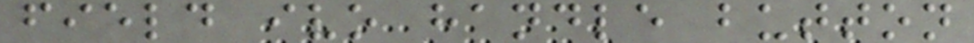field ivo handle button
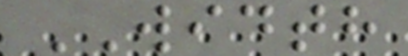WIDTH
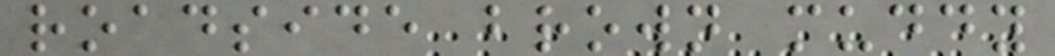roadside brown muddy
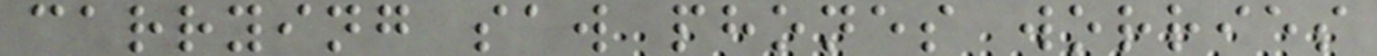carrying saw phones worries
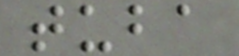tuba
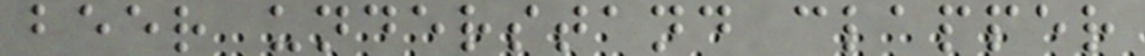beer understand clapper
